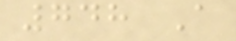748 A
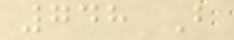748 B
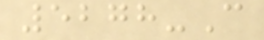5278-C
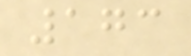173
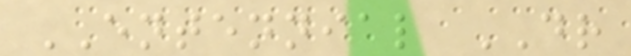ENTENNIAL DR
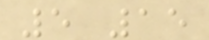5 15
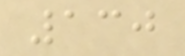130
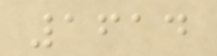1614
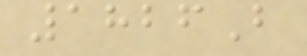1826B
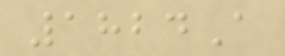1824A
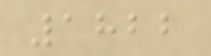1822
